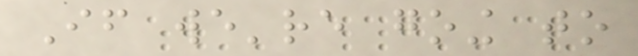If we're going to
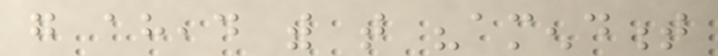go ahead with that "amendment
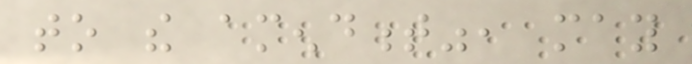to the amendment", may
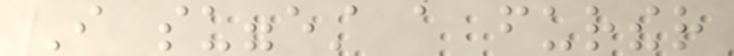I suggest a further
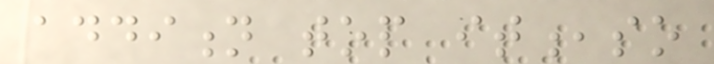addition top it,so
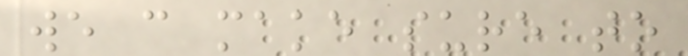we can make sure to
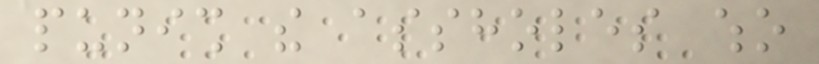punish the assholes who
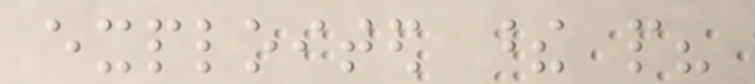exploited these people?
